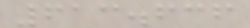613.636
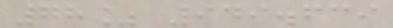78% 949.639
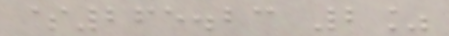$265.23 2%
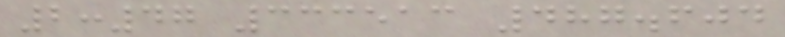2:47 333513 487.604
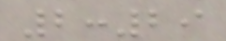2:29
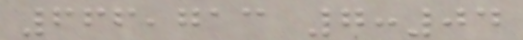666,713 7:04
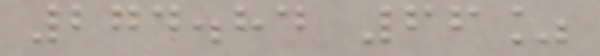274.84 66%
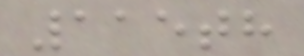115th
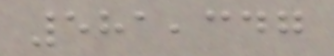581,347
